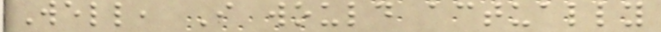Well, I would actually
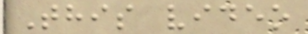This video
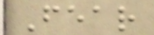Fear
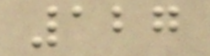127
